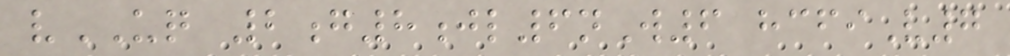vUQ 2g8jl6nW6 hcfiV7
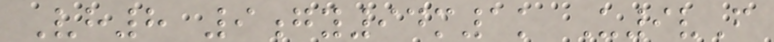Vh8 9gy94m1k U9vF
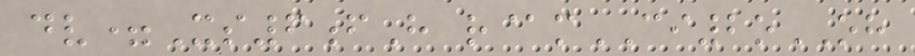dv=Xs6fH r@mCI2oOH
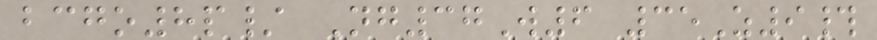bcgo8p/ Ng37W6 35Z9#
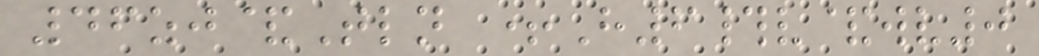46zj&Tln +H6#v&wv0
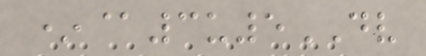*@3u5DV
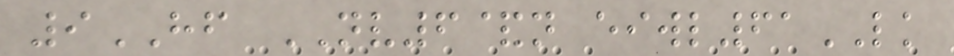9HF NV6&n eiwl61LK
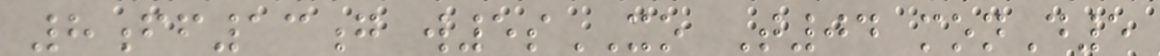8ff13g w5sXO T04 monD5
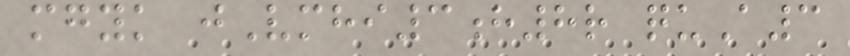mgyk jVmhi3h8r quA3
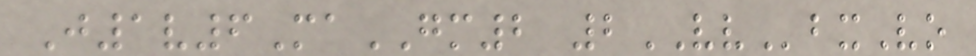J1v6MaGM2 2VVbxVo
